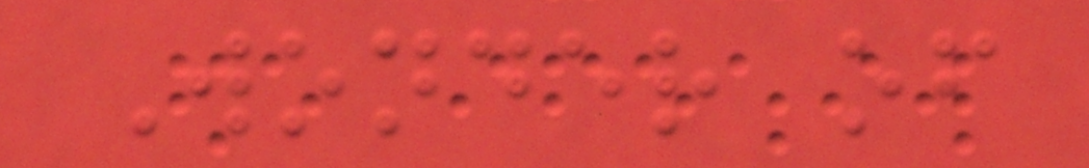Wonder of
